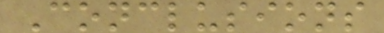Conclusions
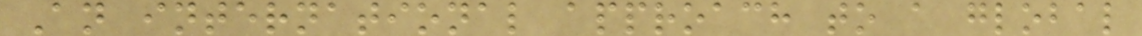An international approach to a global
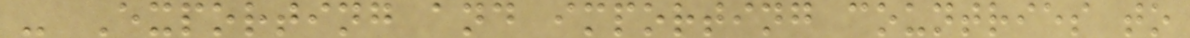- Exporting and importing countries to
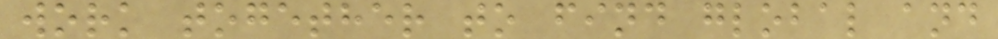work together to find global and
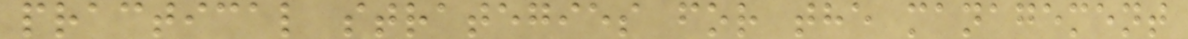practical strategies for the management
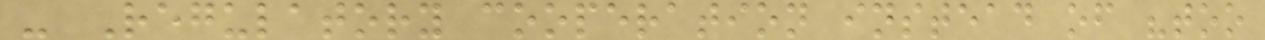- Regulatory cooperation instead of "too
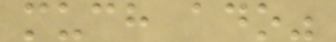much ado"
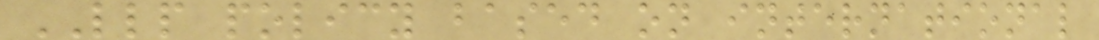LLP policy based on international
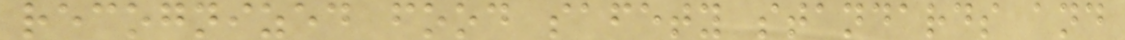recognized food safety standards and
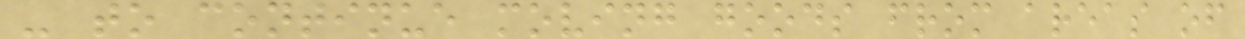- to continue moving goods from areas of
